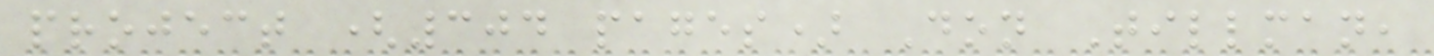project (304 pages) Don Tillman,
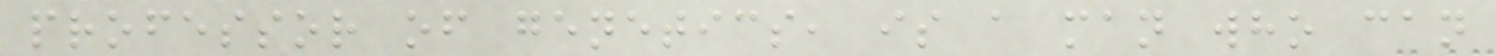professor of genetics, is a man who can
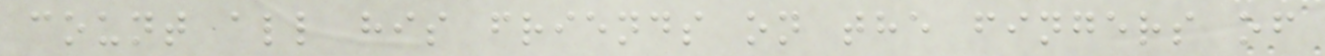count all his friends on the fingers of
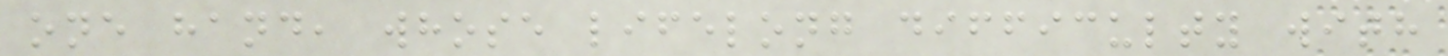one hand, whose lifelong difficulty with
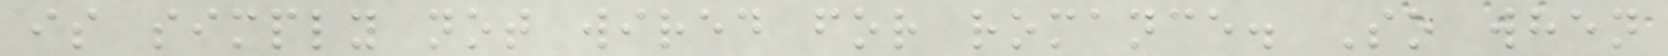is simply not wired for romance. So when
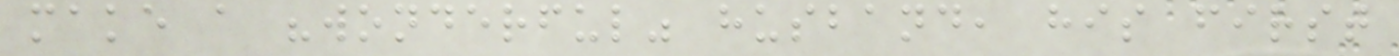make a "wonderful" husband, his first
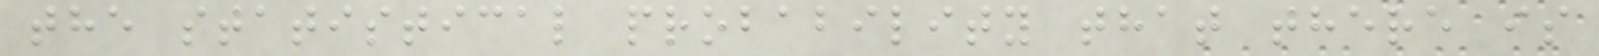the statistical probability that there is
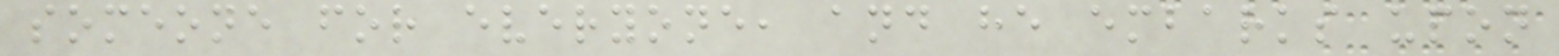someone for everyone, and he embarks upon
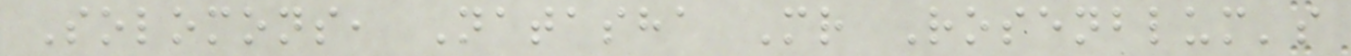Solomons, Natasha Mr Rosenblum's
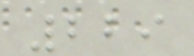229
